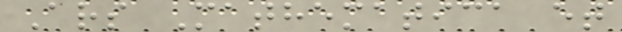Ars Mathematica et
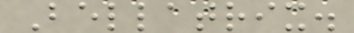Bellatrix.
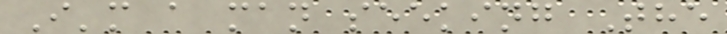I'm a man seeking The
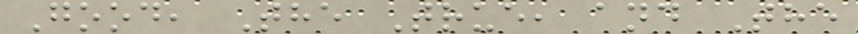Good, The True, and The
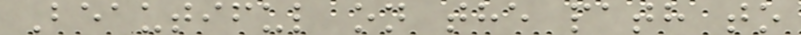Beautiful on the path to
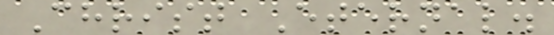Christ Eternal.
